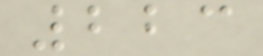223
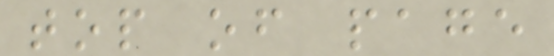top of page
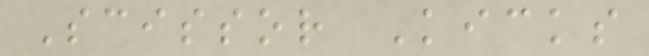Scissor Kicks
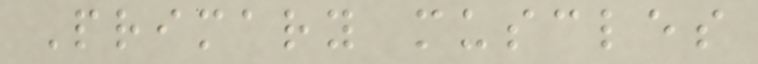Primary muscles
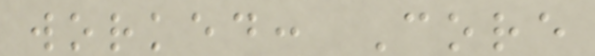worked: Core
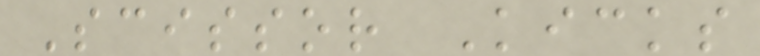Scissor Kicks
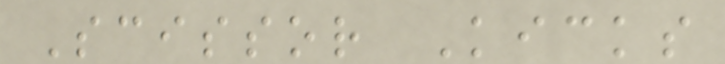Scissor Kicks
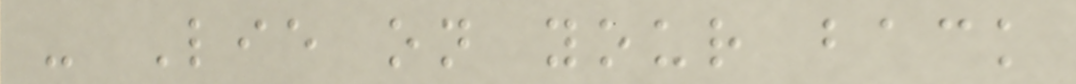- Lie on your back
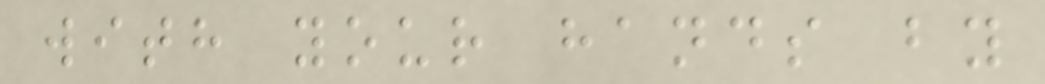with your hands by
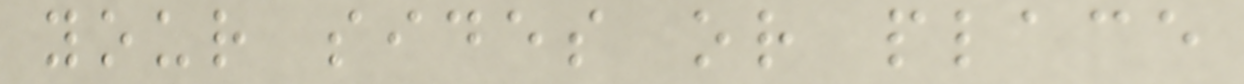your sides or place
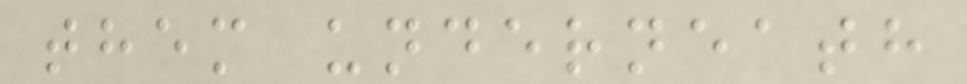them underneath
